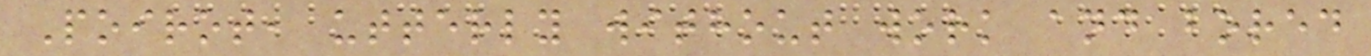Poirot, utterly without work and bored
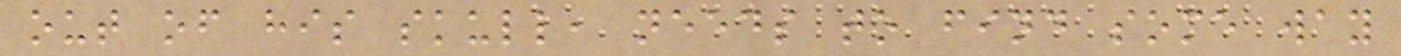out of his skull, needs to find some way
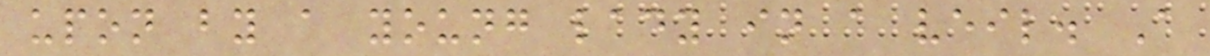upon by a young lady in a veil. A
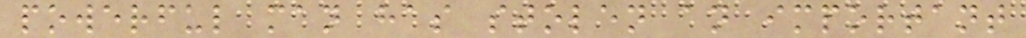powerful man has stolen an important
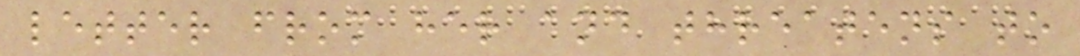letter from her and threatens to
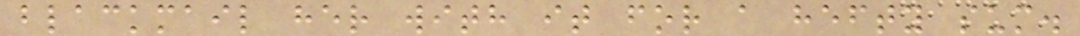blackmail her with it for a hefty sum.
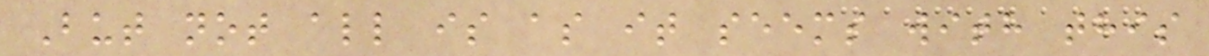But not all is as it seems with this
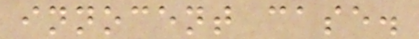innocent case.
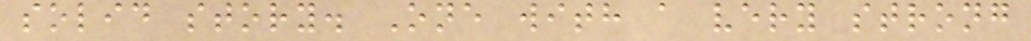solid story. One with a very strong
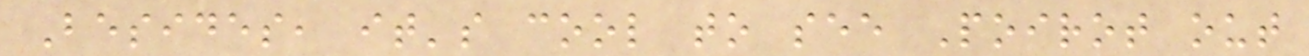Besides, it's cool to see Poirot out
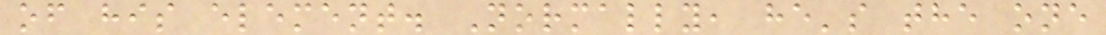of his element. Normally, he's the one
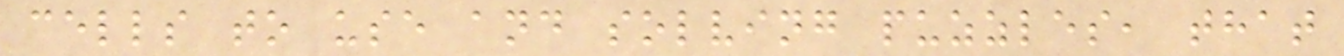cells to use and solving puzzles, that
